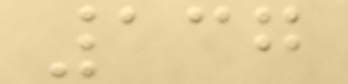137
